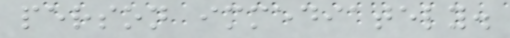person immediately.
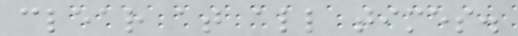clear at all times.
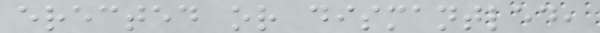erected or dismantled,
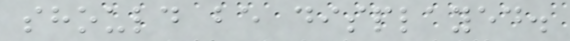should be displayed.
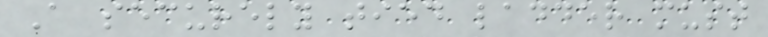A securely tied ladder must
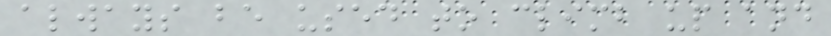always be used to climb up and
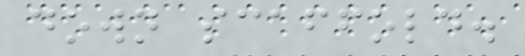down scaffold.
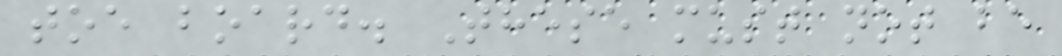toe board. These must not be
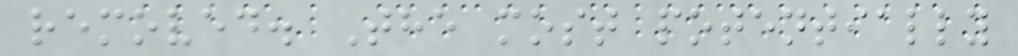removed. The most potentially
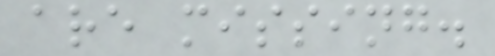are missing.
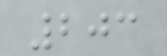203
